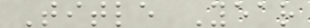Title Year
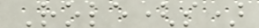Role(s)
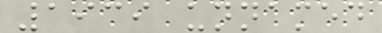1939 unnamed
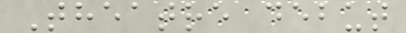Theatre debut
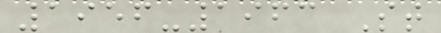1956-1963 St
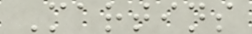Martins
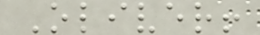Oliver!
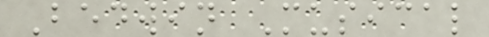Bedwin Musical
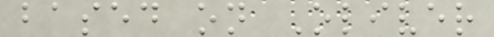based on Oliver
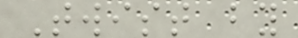Twist by
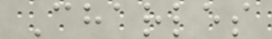Charles
